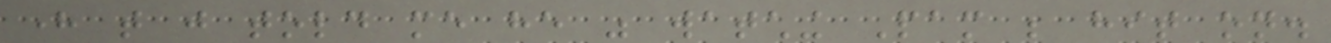here that just told me he was watching Pam be hit on.
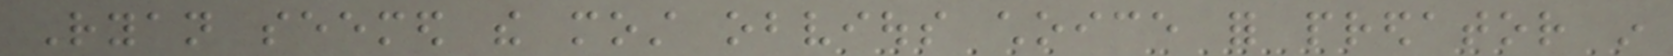Ryan seemed the most obvious choice for predator in
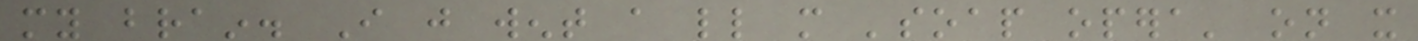my brain. I just went a little more 'soap opera' on it
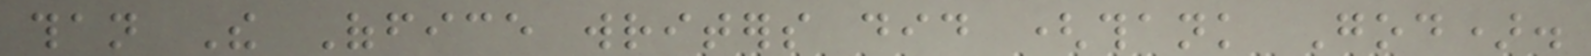than The Office writers did (thank God).
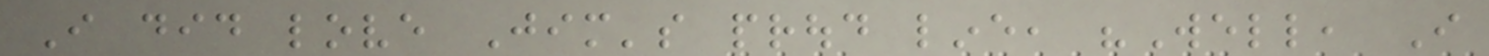I did love Jim's proud line, "Well, I
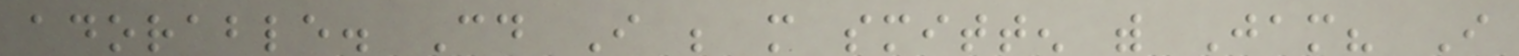adorable. Could I be more smitten with Jam? I
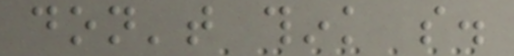don't think so.
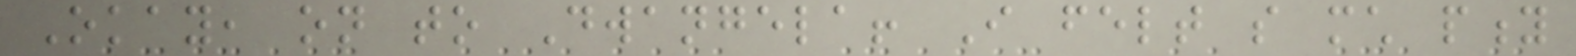Okay, on to Dwangela! I felt so much pity
